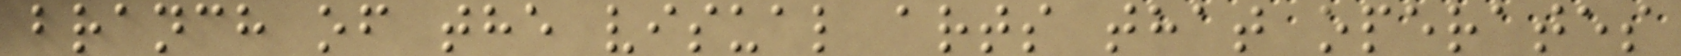branch of the visual arts that operates
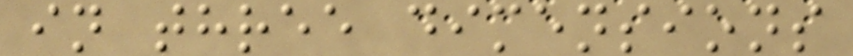in three dimensions
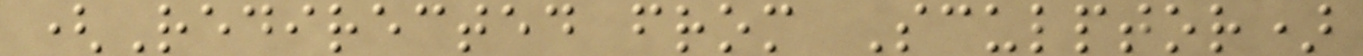(Redirected from Sculptor)
